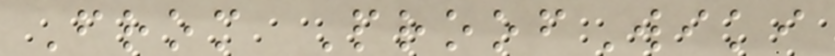From ProofWiki
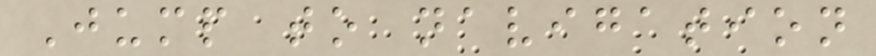Jump to navigation
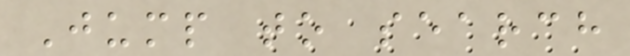Jump to search
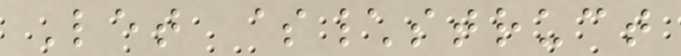Let $\struct
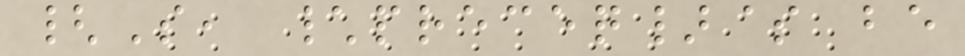{S, \preceq}$ be
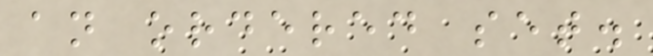an ordered set.
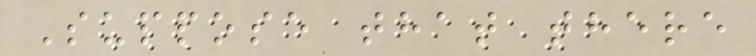Suppose that there
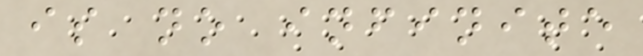is no infinite
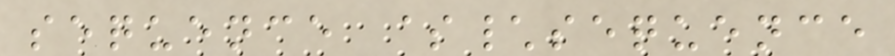sequence $\sequence
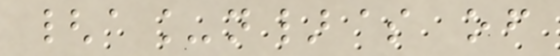{a_n}$ of
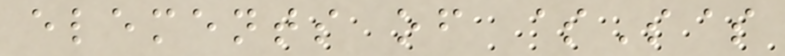elements of $S$
